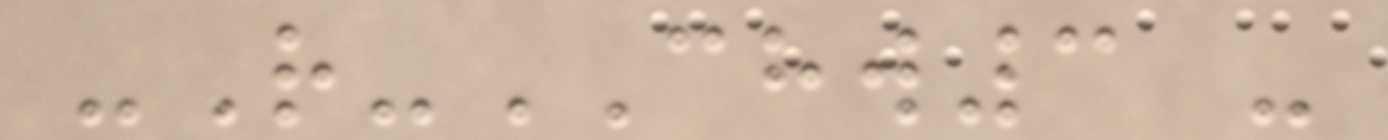-R-CHW3 -
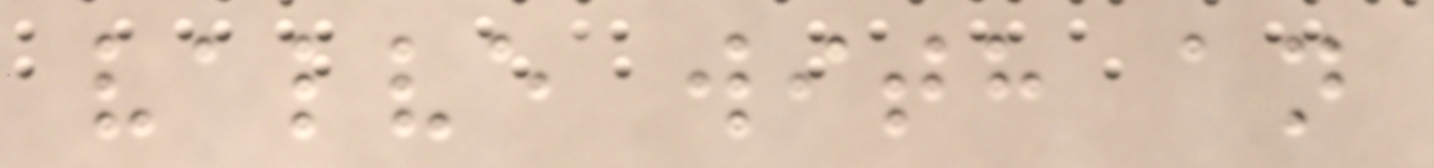valve with an
